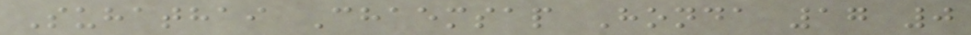Suhathai Chaemsap Honda 17 0
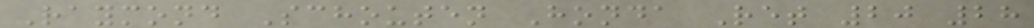Raymond Schouten Honda Ret 20 28
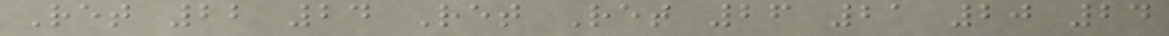Ret 22 24 Ret Ret 26 21 20 24
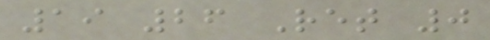19 26 Ret 0
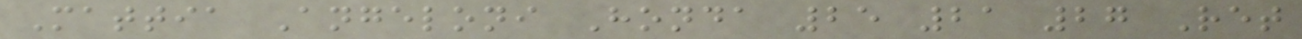Mattia Angeloni Honda 25 21 27 Ret
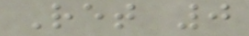Ret 0
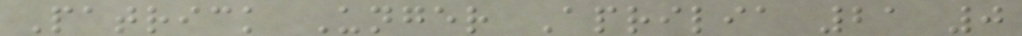Patrick Unger Aprilia 21 0
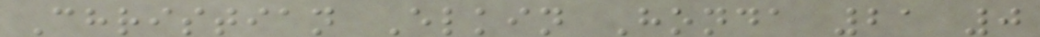Christian Elkin Honda 21 0
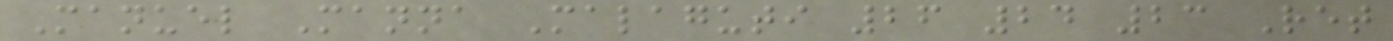Manuel Manna Malaguti 26 24 23 Ret
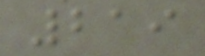219
